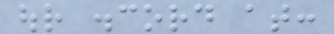our discord at:
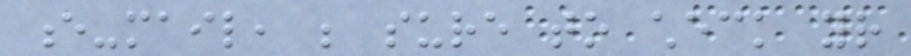e-mail, be sure to check your
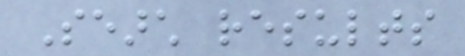Search results
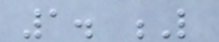1. L
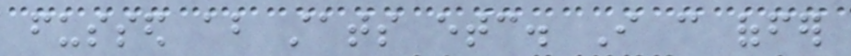fussed about stats etc. I can offer
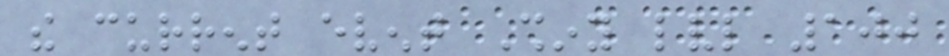the current event Shiny lvl 100
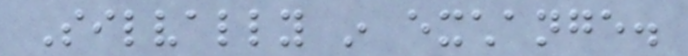Silvally in exchange.
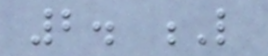2. L
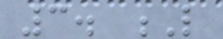3. L
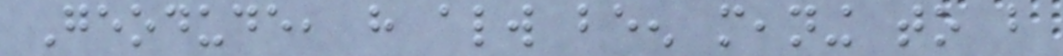Geodude, have always been meaning to but
